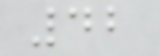42
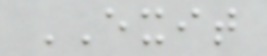EXIT
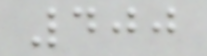400
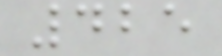425
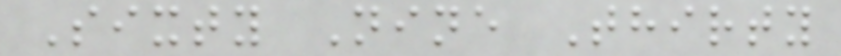Sixty Nine Thirty
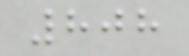808
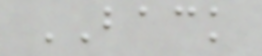BACK
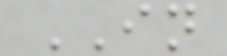IN
